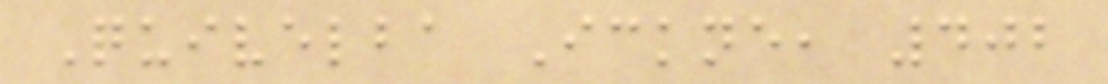Quivelba Ickne, 402
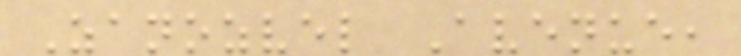Zanozvel Avenue,
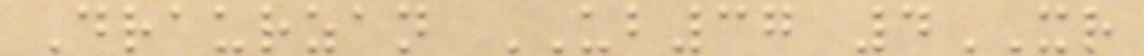Draurzan UB37 4XR
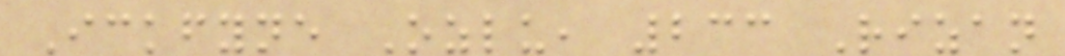Ickfyne Ozlu, 233 Rizan
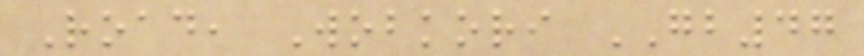Road, Wobkori GB47
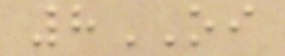8OI
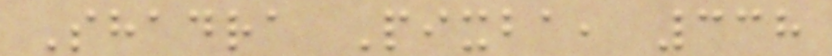Shadra Pixba, 338
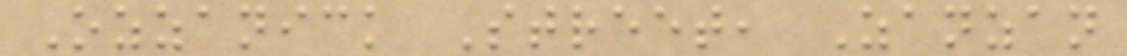Ozzanick Street, Zanzan
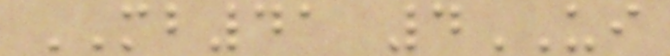MB41 4UI
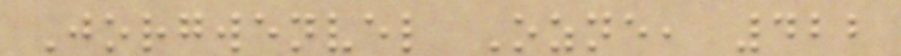Jorgwenvel Ozne, 422
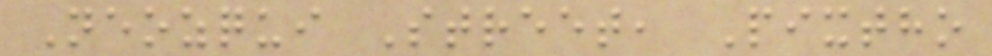Neozqui Street, Pixtho
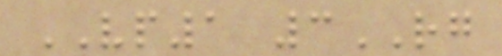VP1 3RG
